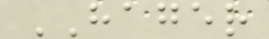HAGER
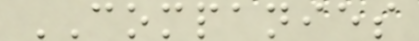COMPANIES
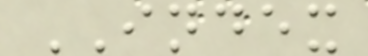INDEX
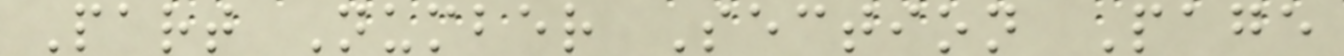Part Number Section Page
